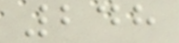248
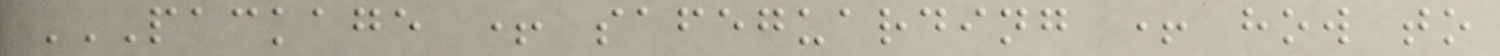PACKAGE + SAFEGUARDING + HOW TO
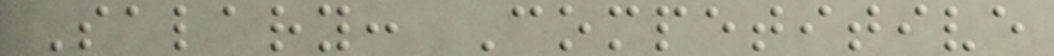Salary: Competitive
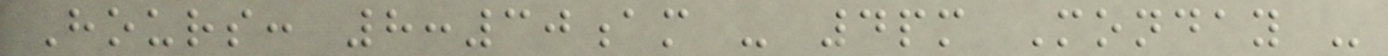Hours: 8:30am - 4pm Monday -
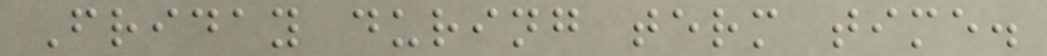Friday during term time.
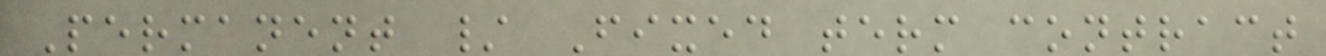Permanent / Fixed term contract
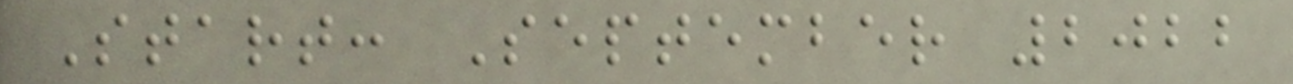Start: September 2022
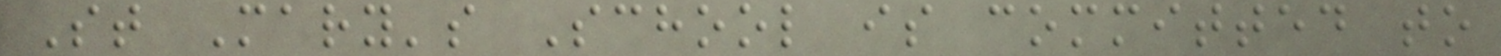St Mary's School is committed to
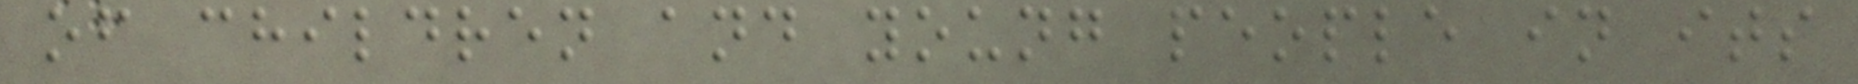of children and young people in its
